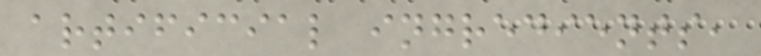artificial ingredients,
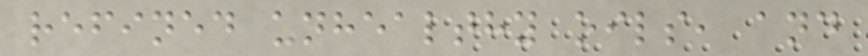refined unhealthy oils, and
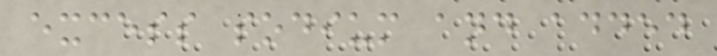excess sodium and added
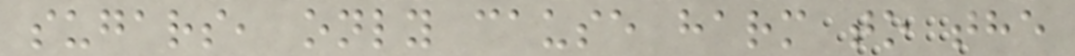sugars, only cause harm to the
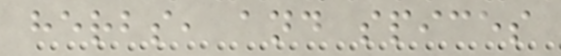herbs, and spices
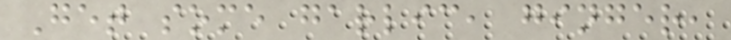Get some garlic, ginger,
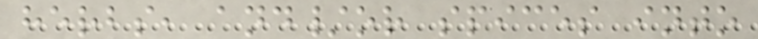herbs, and/or spices into
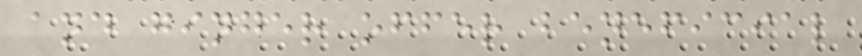and ginger offer beneficial
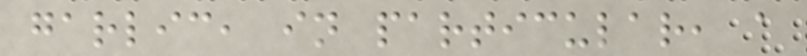garlic, in particular, a
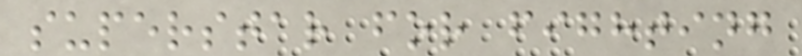superstar for fighting
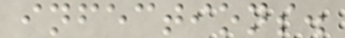infections.
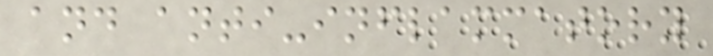and anti-inflammatory
